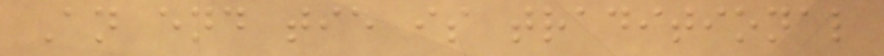An end tie is traditional
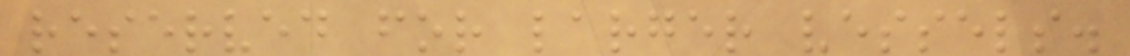reserved for larger vessels.
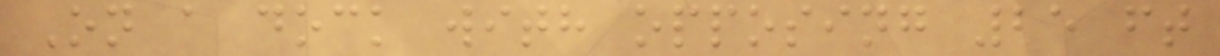On a dock with opposing 25 ft
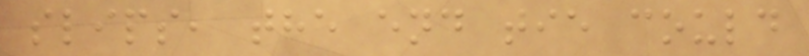slips, the end tie could
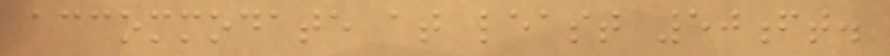accommodate at least 50ft.
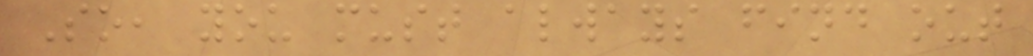So, you must always find out
